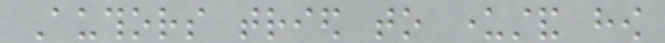Authors tried to understand how
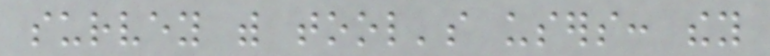survey with tool's users: they
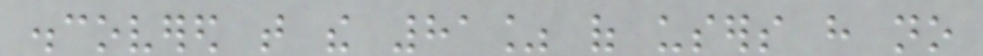discovered that the 81% of users have no
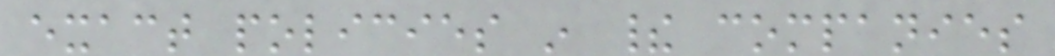exact policies in their companies
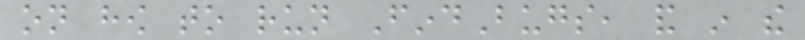on how to run FindBugs, and in the
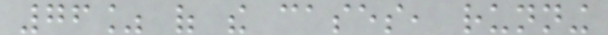76% of the cases, running
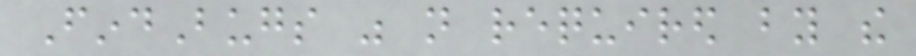FindBugs was not required by the
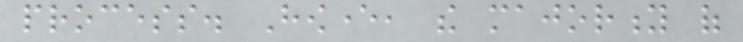process. However, the majority of
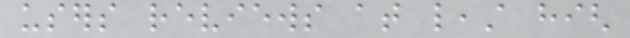users reviews at least high
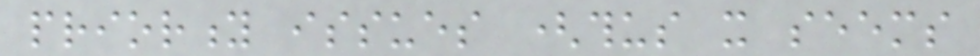priority issues (thus it seems
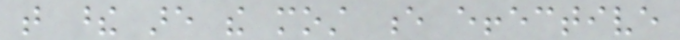that these are the most e effective
